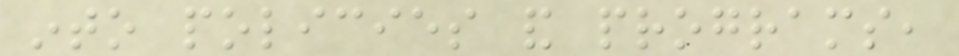into policies and programs,
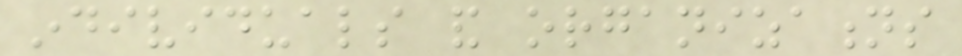individuals and organizations
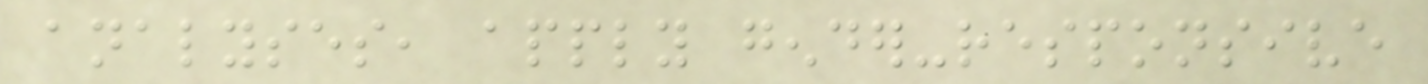analyses, apply gender-responsive
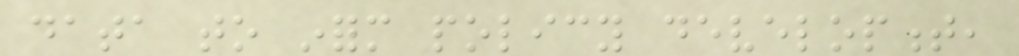data to inform policy development,
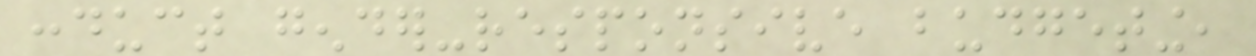conduct gender-responsive budgeting,
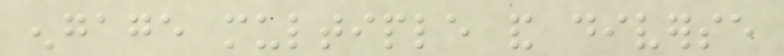engage multiple and diverse
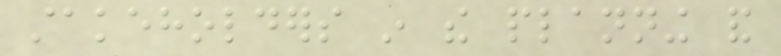stakeholders in the planning and
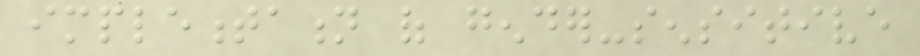implementation of gender-sensitive
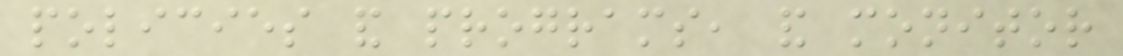policies and programs, and monitor
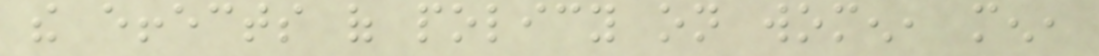the effects of policy on women, men,
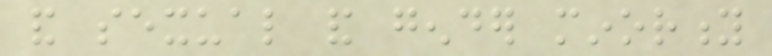and sexual and gender minority
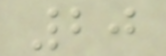20
